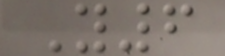Y6
